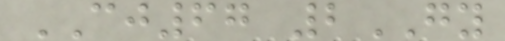CJ67 2GY
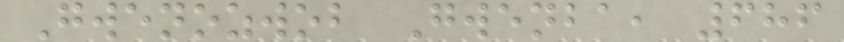Gwenozwob Gwenba, 686
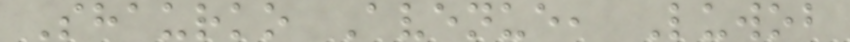Shaurko Avenue, Luwob
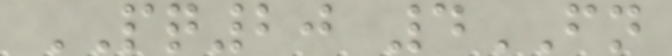PQ20 4FN
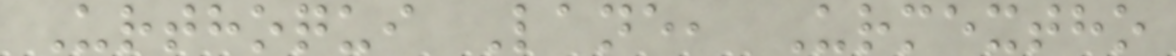Urthoqui Lane, Urmextho
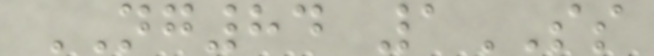NG84 1SS
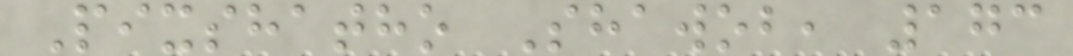Pixshatho Shawob, 173
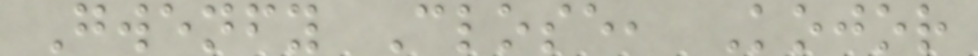Gwenfy Close, Kojor
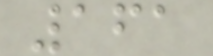161
